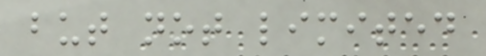but not limited
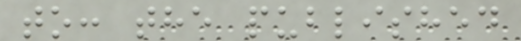to: the published
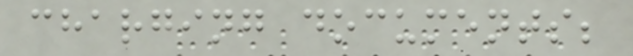charging documents;
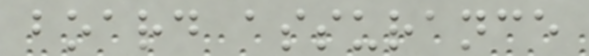board assurance
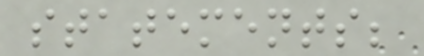statements;
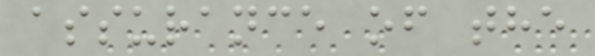assurance of the
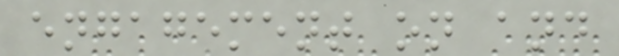engagement on and
